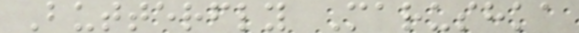Butterfly Marushka
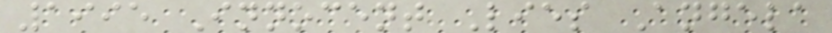1995 Innocent Lies Angela
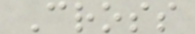Cross
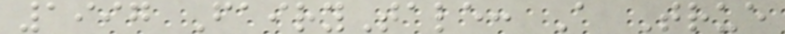1997 FairyTale: A True
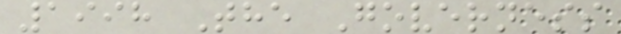1998 The Governess
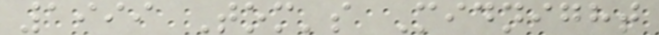1999 Tom's Midnight
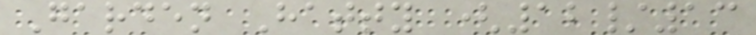Garden Hatty (12/13
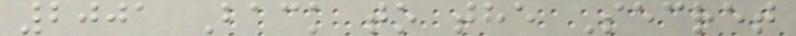2001 Back to the Secret
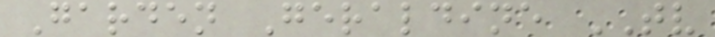Garden Geraldine TV
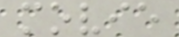movie
